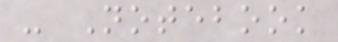- Notebook
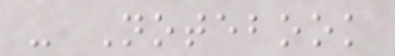- Notebook
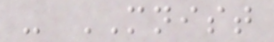- MNIST
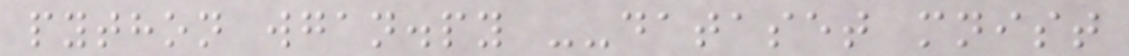python wgan.py --dataset mnist
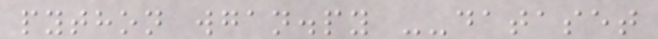python wgan.py --dataset
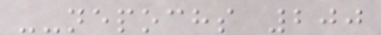--nepochs 200
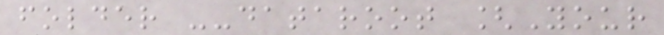folder --dataroot [Your
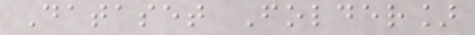Dataset Folder]
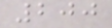200
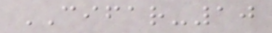CIFAR-10
